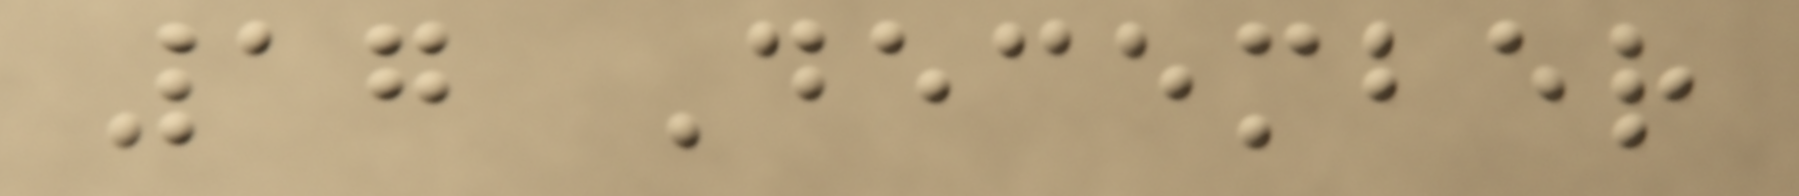17 December
